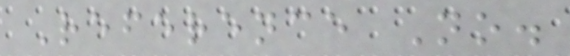Reference No.
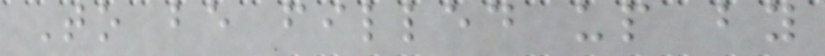To be filled up by
